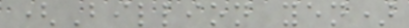(Billion yen)
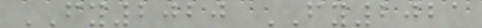FY2020 FY2021
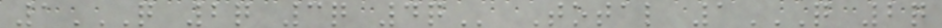1Q 2Q 3Q 4Q Total 1Q 2Q
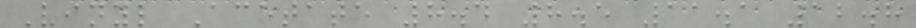Vinyl Acetate 8.4 8.5 11.1 12.8
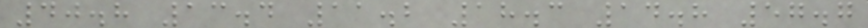40.8 13.4 11.2 18.3 14.8 57.7
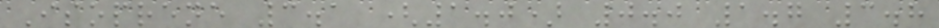Isoprene 3.1 (1.0) 0.0 1.7 3.8
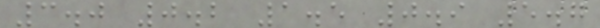3.0 0.2 1.5 0.9 5.7
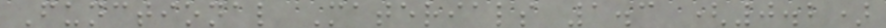Functional Materials 1.3 (0.2)
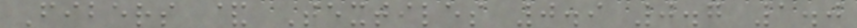Fibers & Textiles 0.9 0.7 1.0
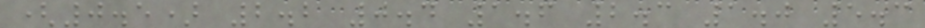(0.5) 2.2 0.4 1.6 2.3 1.0 5.3
